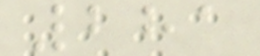281
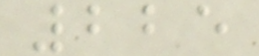225
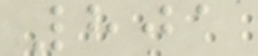801
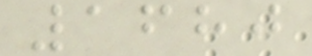1680
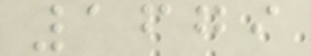1679
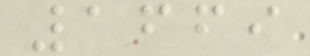1669
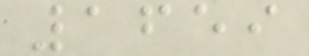1659
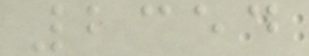2354
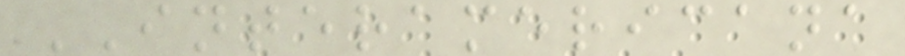INTERAMERICANA
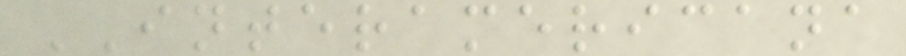INTERAMERICANA
